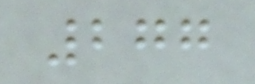277
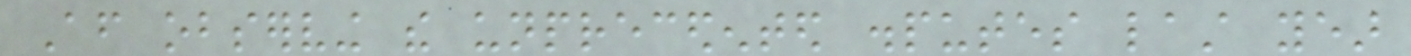After observing the unprecedented disputes last year
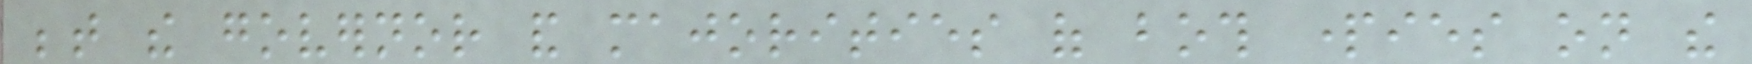between the governor and majorities of both parties on the
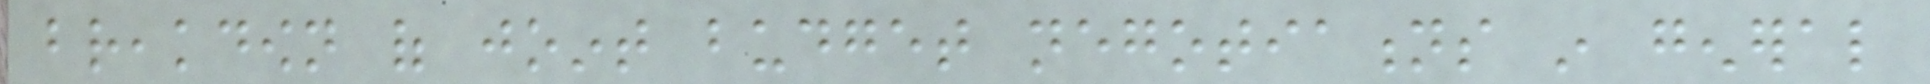breakdown of joint budget negotiations in general
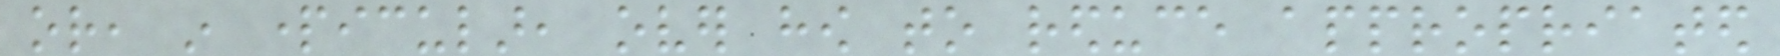or, in particular, over how to reduce appropriated
